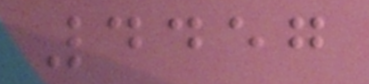4457
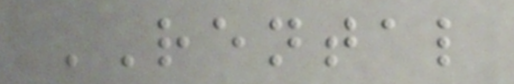RENTAL
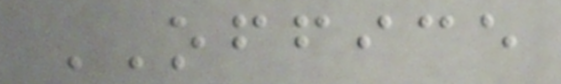OFFICE
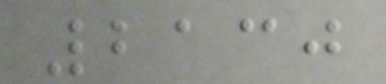2130
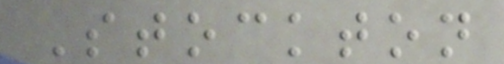Stockton
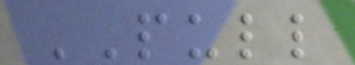PULL
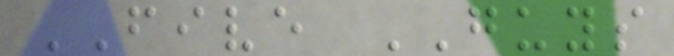FIVE GUYS
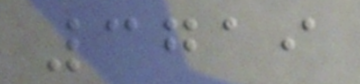3719
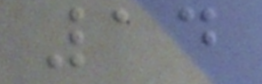14
